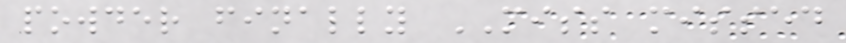powder finally MISS missed
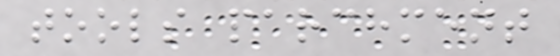tools parchment
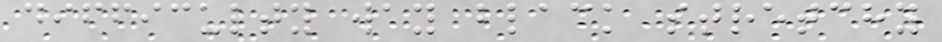difficulty way black stretchy
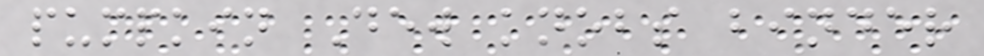pumpkin Dew knobs binder
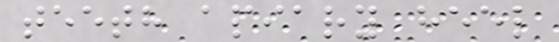teeth apiary heel
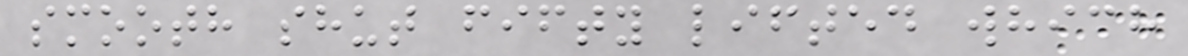smooth shut fifty lifted which
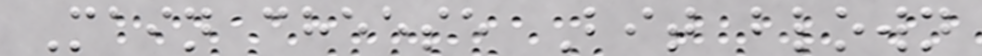Main cheese Bit blown
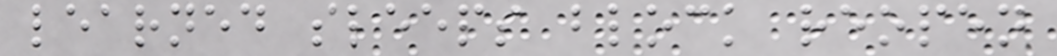learned sleeps block reopen
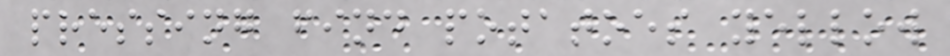pressing find potatoes yellow
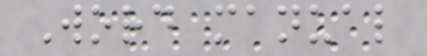Word manual
